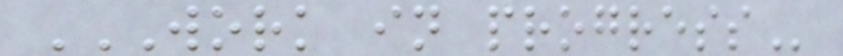WORK IN PROGRESS
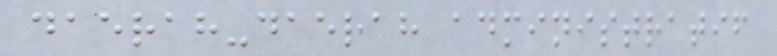daerah-daerah administratif
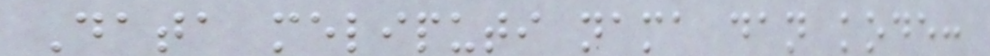Data meliputi nama dan kode:
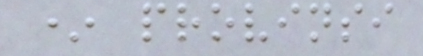* provinsi
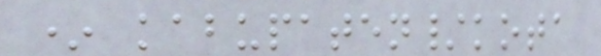* kabupaten/kota
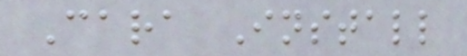Cara Install
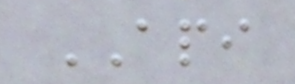API
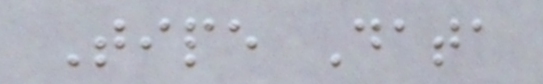Tipe Data
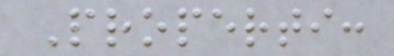Properti:
